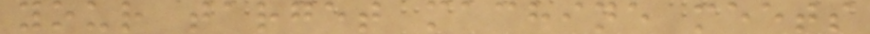your target machine meets
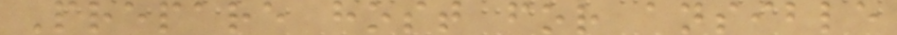Prepare host for ansible
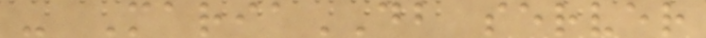- MariaDB server
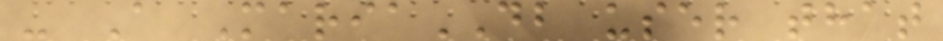- A MariaDB user that
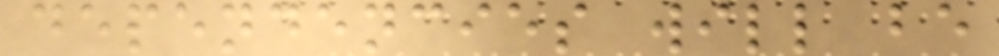dependencies will be
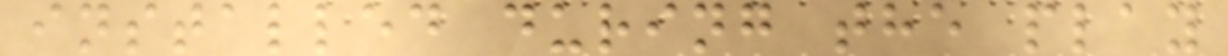installed during the play
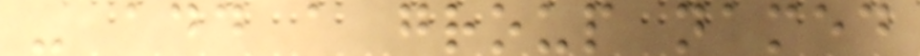- add a group named
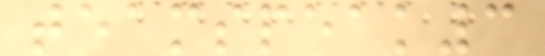teamspeak3
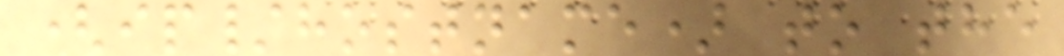(ip/hostname) to the
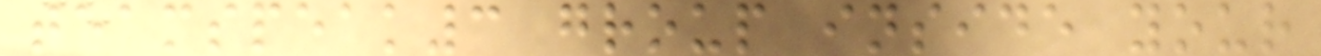teamspeak3 group inside your
